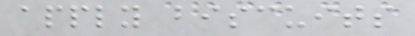apply biscuits
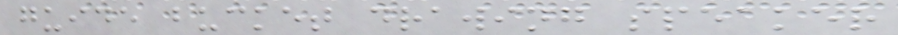guide bucket drawing speaker
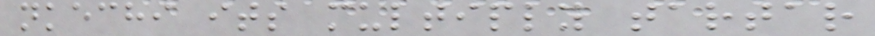nkechi its multiply tartar
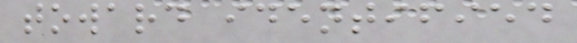toward identified
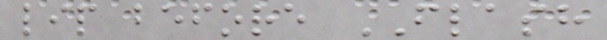lip before FLASH
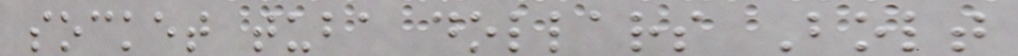socket tuba dollars Bolt
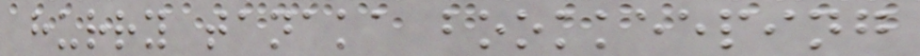hurry tanaka bookkeeping
